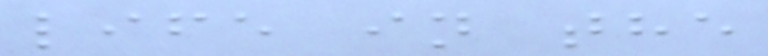life in the
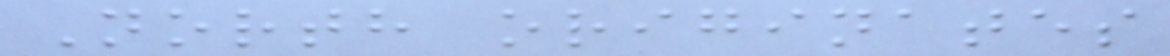North originates
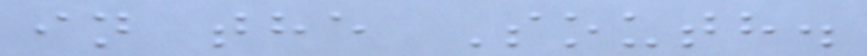in the South.
